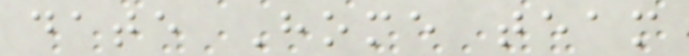date Home team
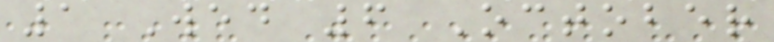1 Wed 6 October
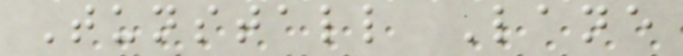Tunstall Lane
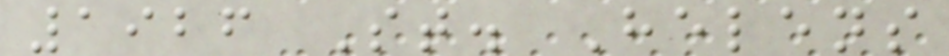1926 St. Helens
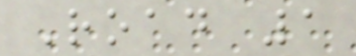Road 1
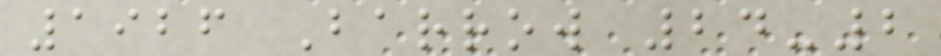1926 Barrow 24-2
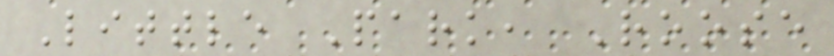Little Park, Roose
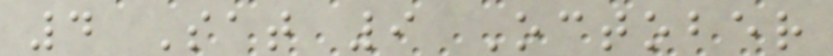4 Sat 9 October
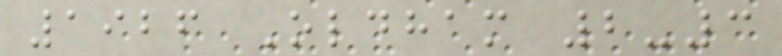1926 Oldham 2-3
